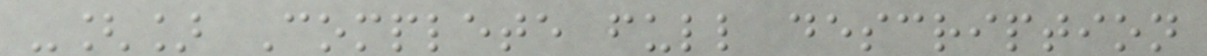-[] Complete full description
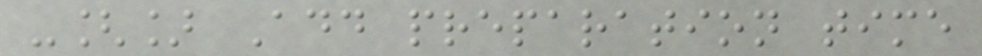-[] Add preparation time
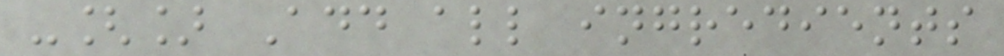-[] Add all ingredients
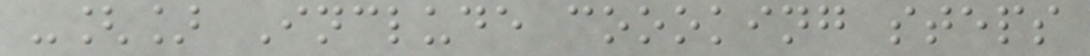-[] Include coooking steps
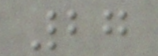27
